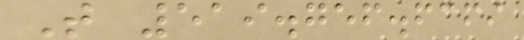T 519.756.6369
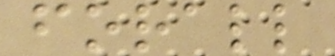forall
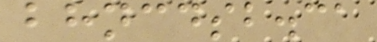bhncdsb.ca
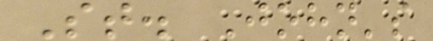St. John's
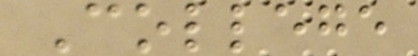College
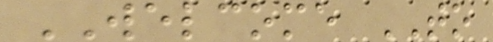WELCOME TO
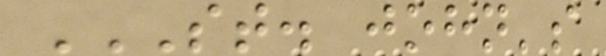ST. JOHN'S
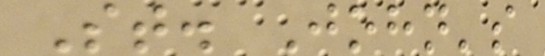St. John's
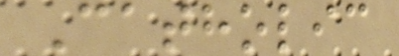Catholic
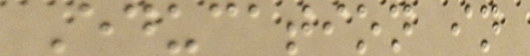Education in
